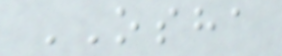OSHA
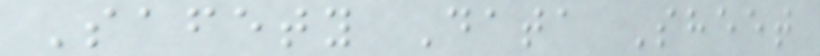Safety Data Sheet
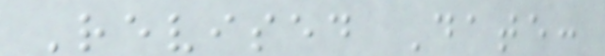Revised Date:
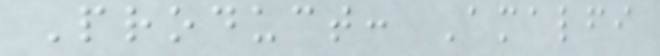Product: Amalfi
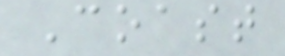Coast
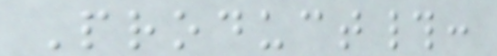Product#:
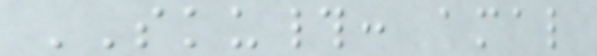SKU#: amal
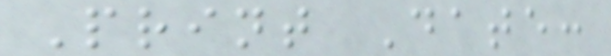Print Date:
